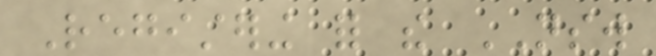Registering for the NSW
